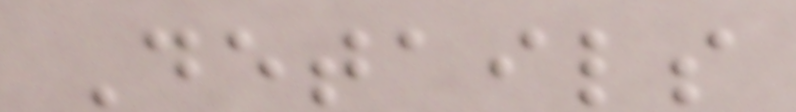Details
